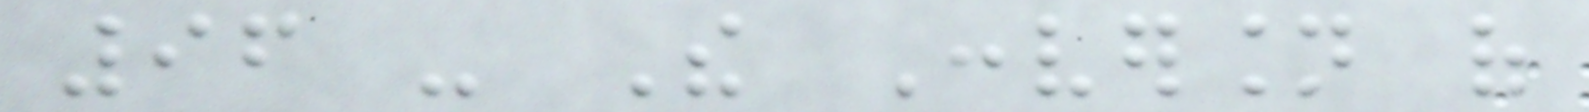96 - The Conversion of
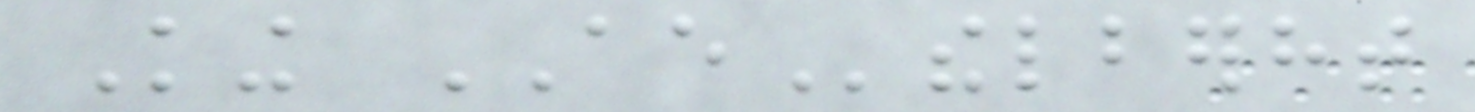King AEthelberht
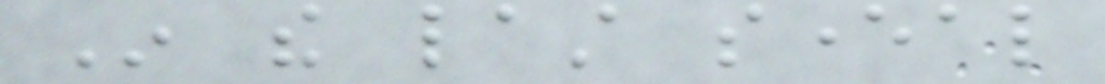In the last several
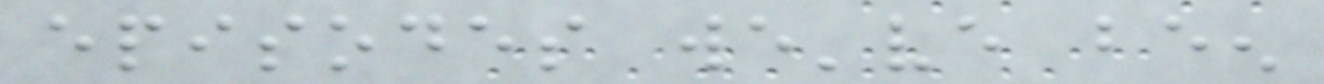episodes we've been
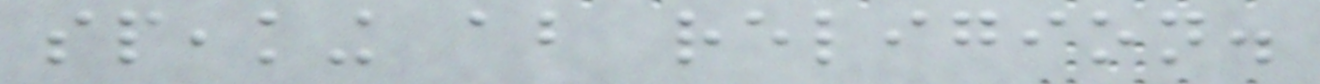speaking about religion.
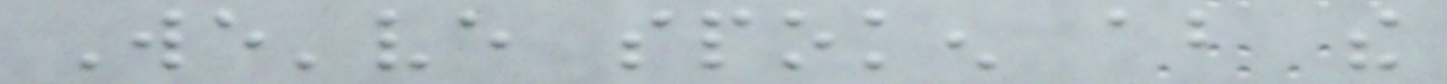We've spoken about the
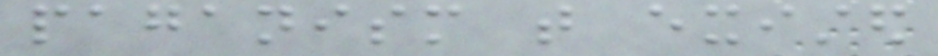paganism that existed
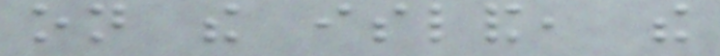on the island, the
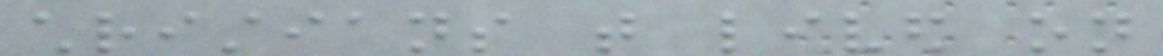christians that lived on
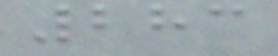283
